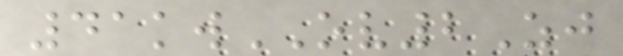41kwOV2Zj
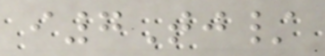i7Tj/
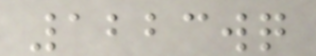1223wq
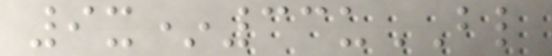9x*33uBL
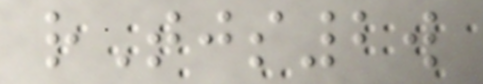rTjs2w
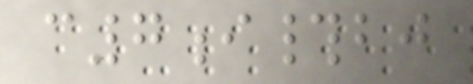c7i#bj
